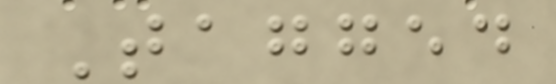Tagged
